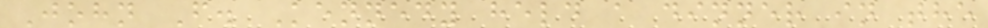John F. Kennedy held a dinner in the
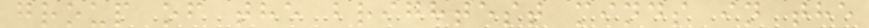group of the brightest minds in the
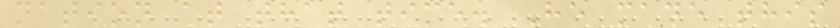nation at that time. He made this
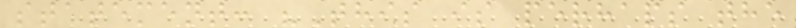statement: "This is perhaps the
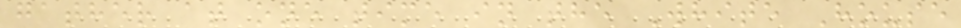gather at one time in the White House
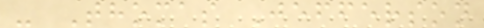- Thomas Jefferson
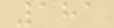181
